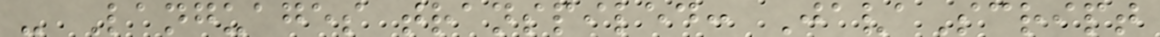- Languages transpiled: JavaScript
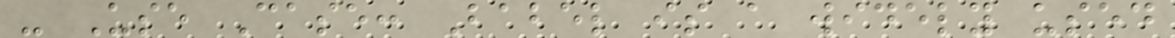- Use Case: Babel is a widely used
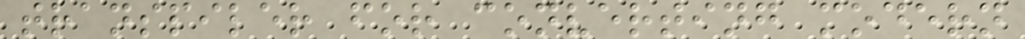transpiler for converting modern
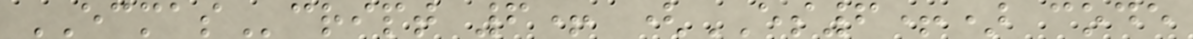ECMAScript 6+ (ES6+) code
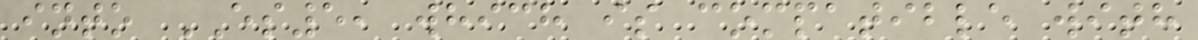into ES5, which is compatible with
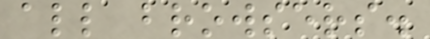all browsers.
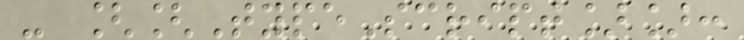- [[TypeScript]]:
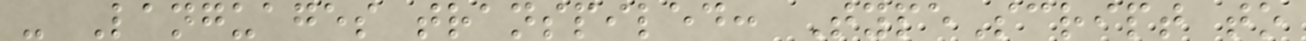- Languages transpiled: TypeScript to
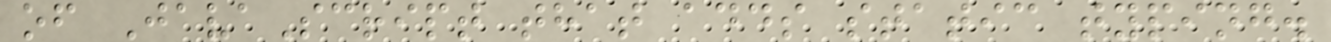of JavaScript that adds static typing.
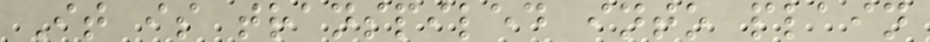It is transpiled into plain
